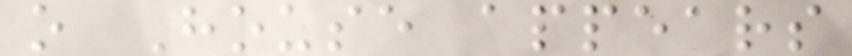o House appears
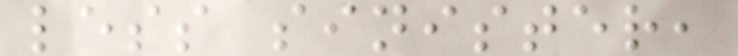less sinister,
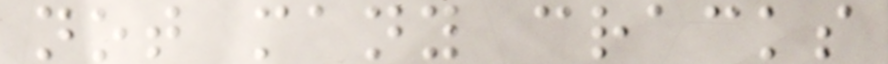not many cracks
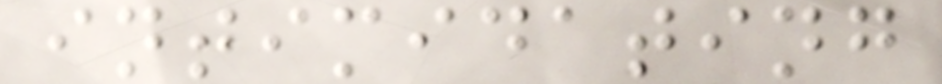intimidating
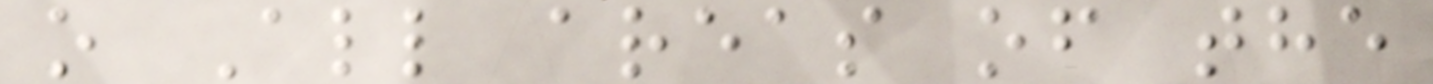o All areas of the
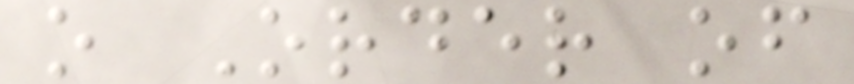o Order of
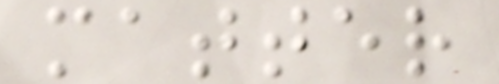matter
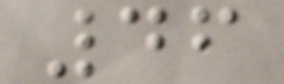46
